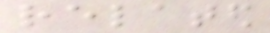related
